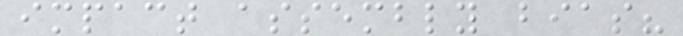impact assembly bias?
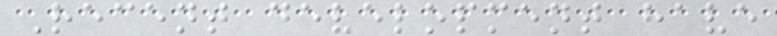Recent development have
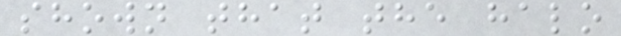shown that the halo
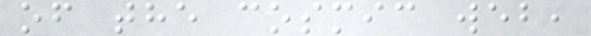of the cosmic web,
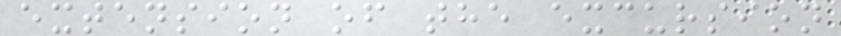extension of the excursion
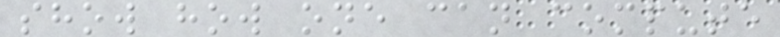show how one can compute
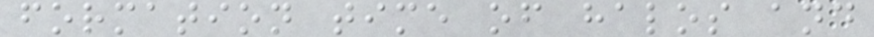formation time of halos and
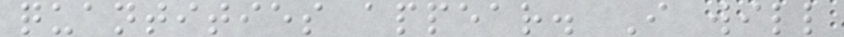quantities appear. I will
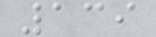139
